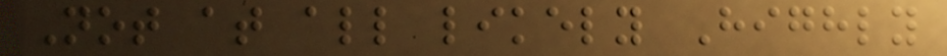Not at all likely Highly
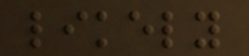likely
